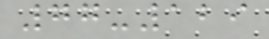77-129
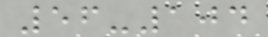56-104
